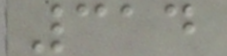314
